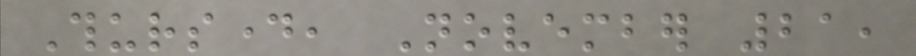Thursday, November 21,
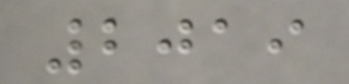2019
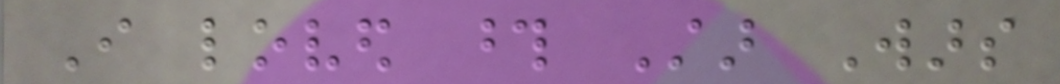I loved those Star Wars
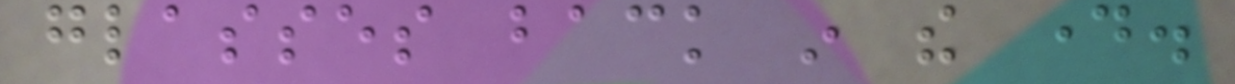glasses back in the day.
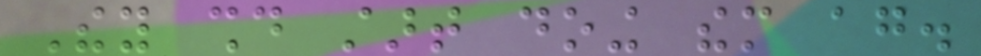They should start doing them again.
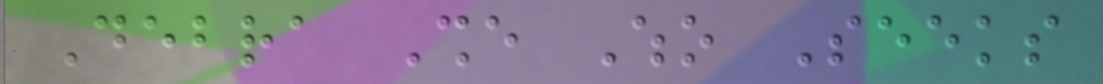Debra She Who Seeks
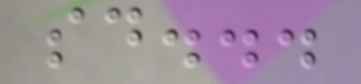said...
